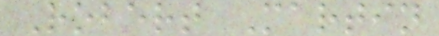Robert Martin
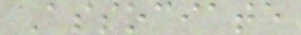Associate
